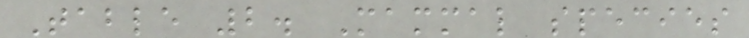Table 2. Mammal species
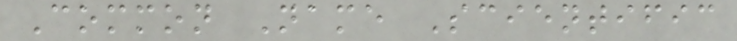Common Name Scientific
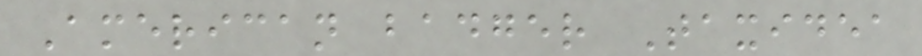American badger Taxidea
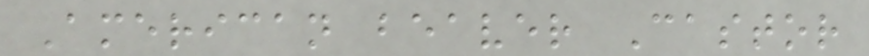American beaver Castor
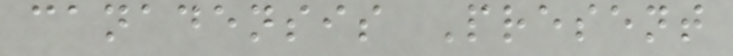canadensis Present
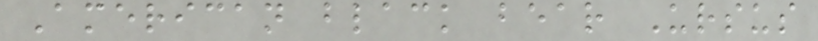American black bear Ursus
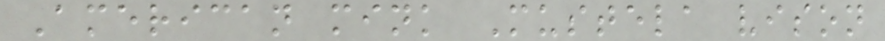American mink Mustela vison
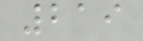219
